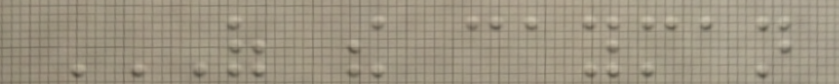OF THE CAYMAN
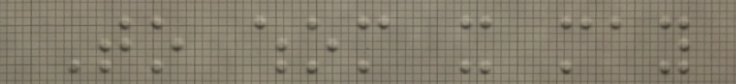To whom it may
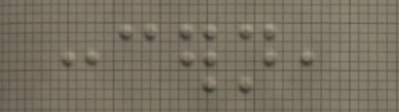concern,
